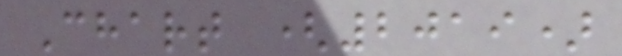Chart (2019)
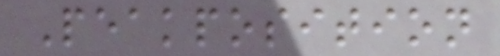Peakposition
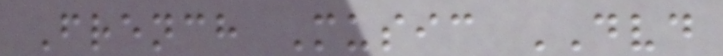French Music DVD
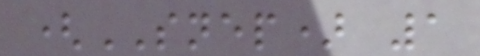(SNEP) 1
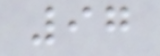97
